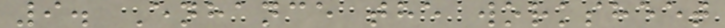9. Enhance the worksheet
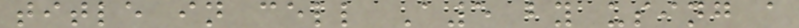title in cell A5 by using a
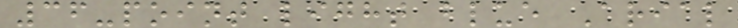36-point light blue Arial
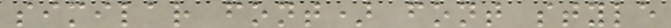similar font) font style
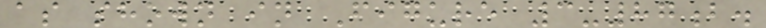as shown in Figure 3-87b.
